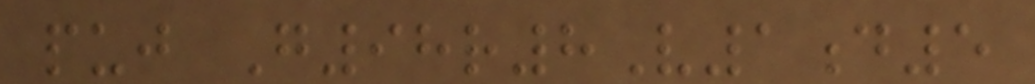puj G98r8V1d5
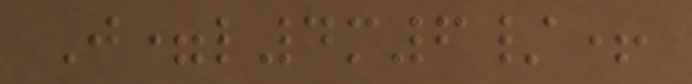J=l4m6/+
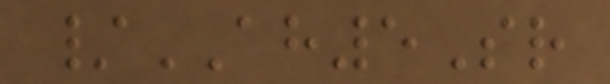/AH5Sr
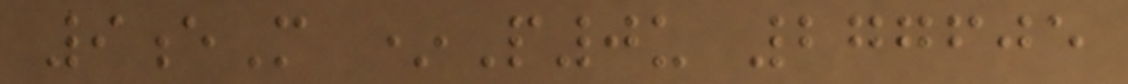9eM *P0u 277605
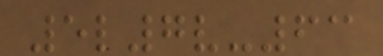5l7v-63
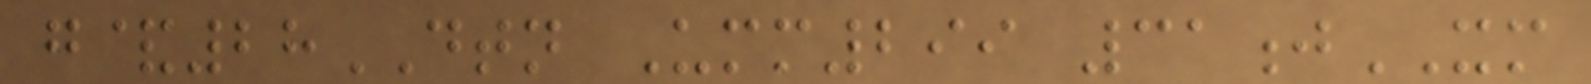g&28DTN Umm299 31jXM
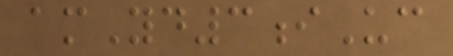amYd3iUc
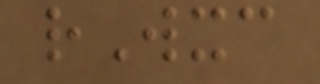rWxc
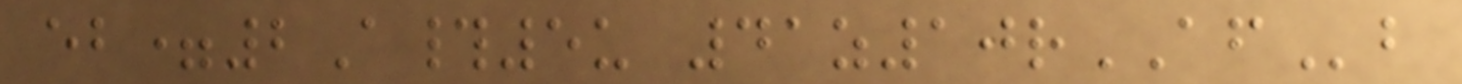eb=2A#5u 41z10rAFb
